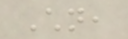Children,
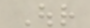Our
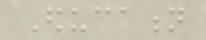Education
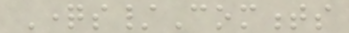Questions/Comments
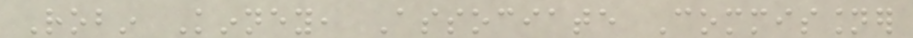Robin Kinney, Associate Commissioner
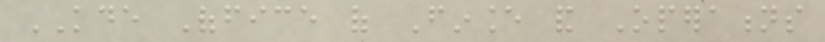KDE Office of Finance and Operations
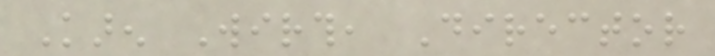Karen Wirth, Director
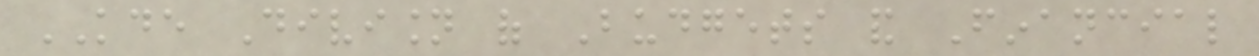KDE Division of Budgets and Financial
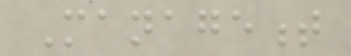Management
